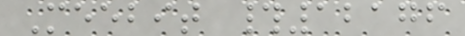Meebit #12176
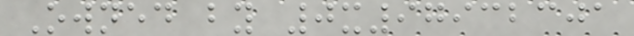Owned by 0x97932301
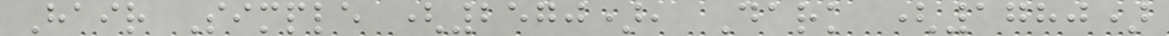Hair Simple (2570), Dark (1780)
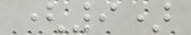(9)
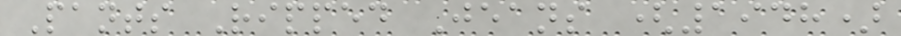Pants Ripped Jeans (1948)
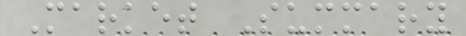Market Summary
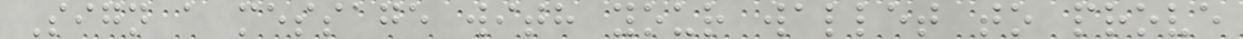Sign a message with your wallet to prove
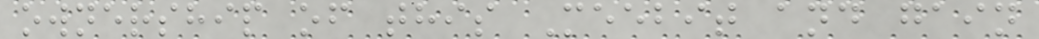ownership of this Meebit and gain
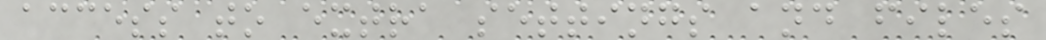access to extra settings and files
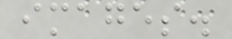images.
